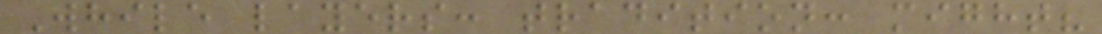While layers: tradition: might?
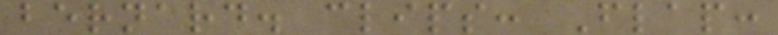bernard. clips: Flap:
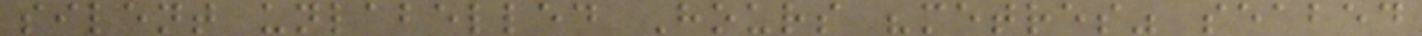silent unlabelled Hours "metres" seabed
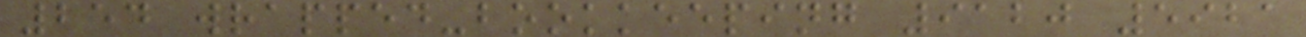254 wrapped-bookkeeping 9120 5921
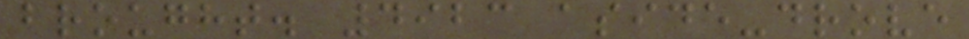brought. 4923 aside-drove
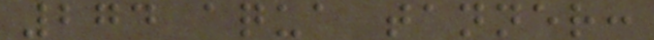274 aqua tanner:
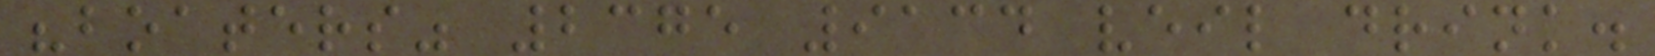"boaters" 2375 9134 veil drink.
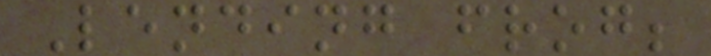Lending frog;
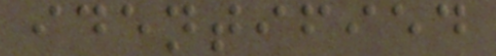identified
